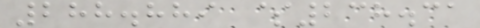288.889 $238.31
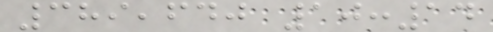389,640 10:14
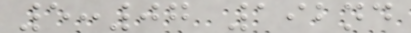5:07 192nd
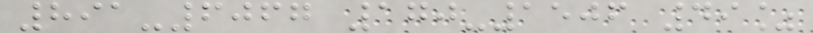891-6067 170-1506 49%
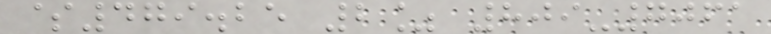$479.25 2% 809-7061
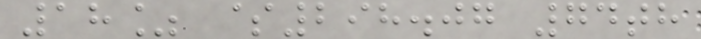18% $298.07 74th
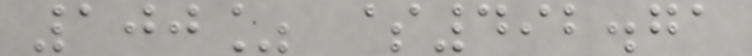100% $492.71
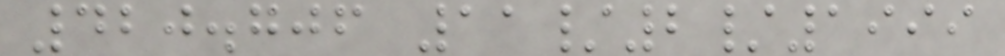420.706 11/2/1999
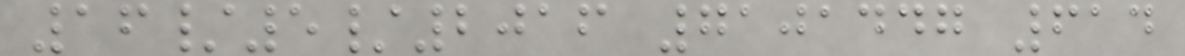16/5/2016 7101447 614
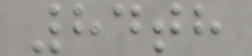84th
